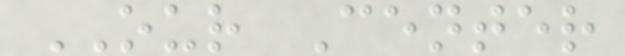OUR Center
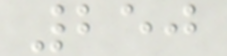250
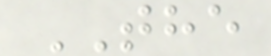THE
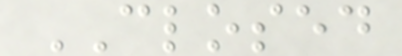CLOSED
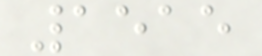1515
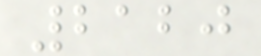2120
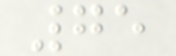75
